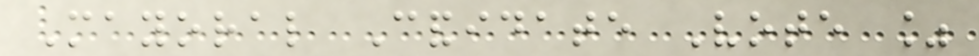Mayoral Candidate Vote %
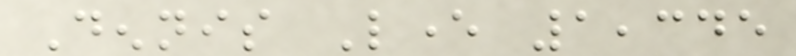Dennis Lever 1,345
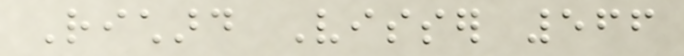Richard Visser 566
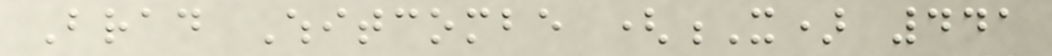Brad Whitcombe (X) 441
